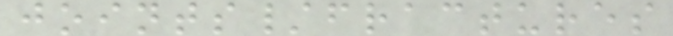joints/fractures
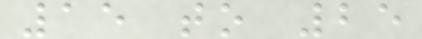15 to 25
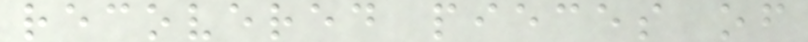recovered pieces of
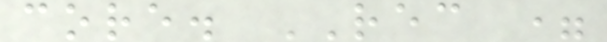core. REC =
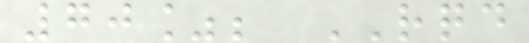70%; RQD
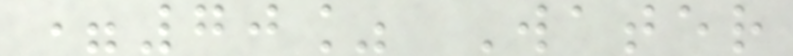=70% Water
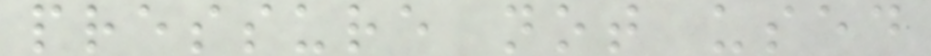pressure not used
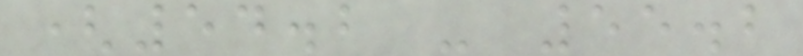(54.2 - 55.2
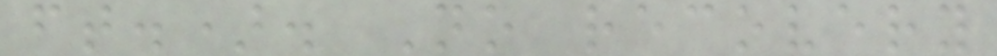ft.). No recovery
